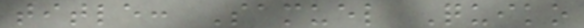title: Samuel Quiko
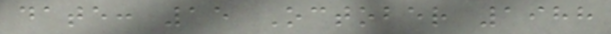date: 15 October 1988
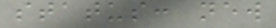status: new
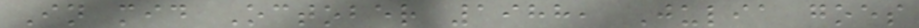In mid October 1988, Julia goes
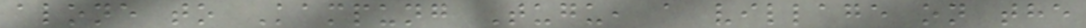alone to Kampung Tugu, a village on the
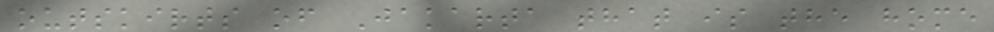outskirts of Jakarta that is the home
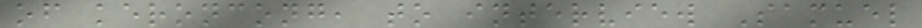of keroncong, to interview Samuel
